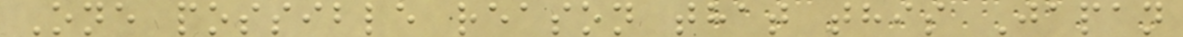One possible reason that this Japan
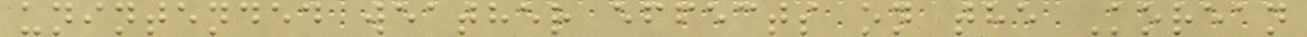unintended weather effects on the Korean
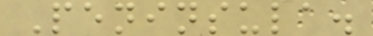Peninsula.
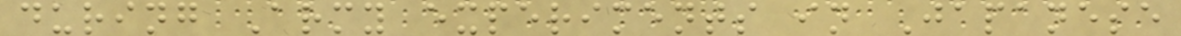during Army experiments in Japanese
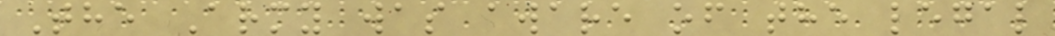The Army was aware of the legal
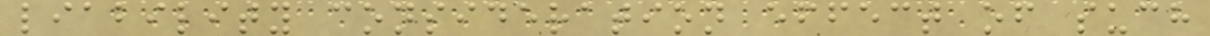liability consideration effect of such
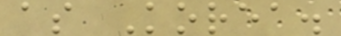as Korea.
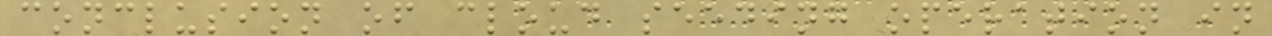conclusion of cloud seeding operation in
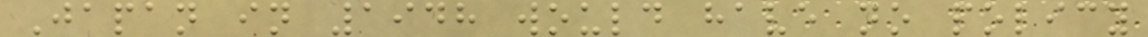Japan in 1948 would have no policy
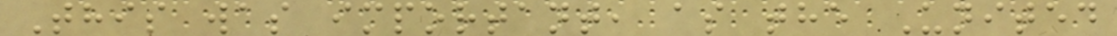This was important, as the United
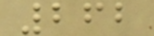262
